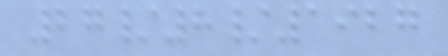27/8/1927
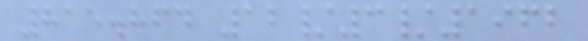815.864 12/3/1962
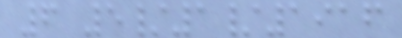6 5/1/1916
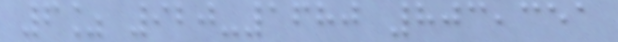6% 920-1680 803,351
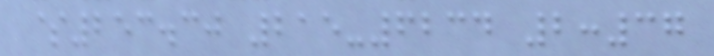$253.30 215-6234 2:37
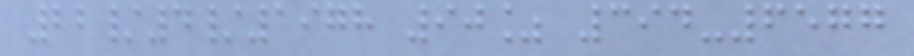22/4/1978 90% 394-6577
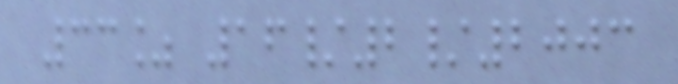33% 16/2/2003
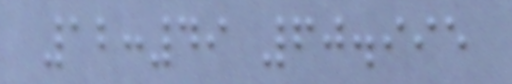12:49 60.995
